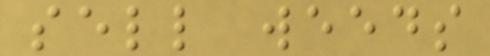sell weeds
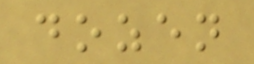dozen
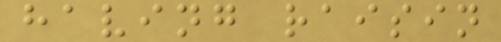having raisin
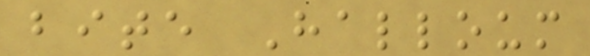bite Halloum
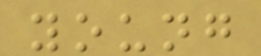young
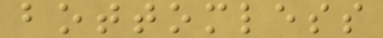bottomless
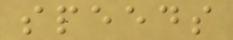speeds
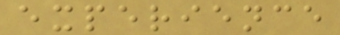experience
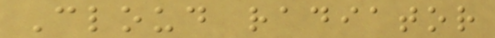Cloud radiator
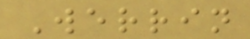Werrin
